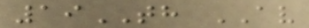19TH AV
